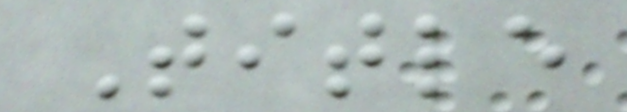Title
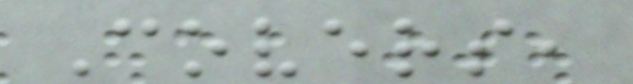Covers,
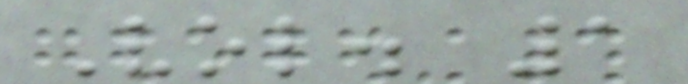Vol. 1
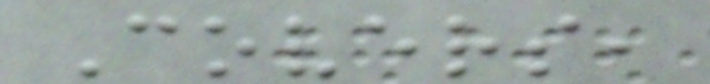Covers,
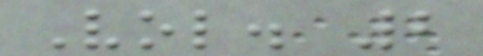Vol. 2
